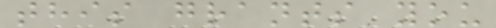this grants you
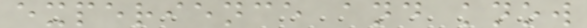experience and know
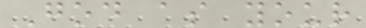God as your
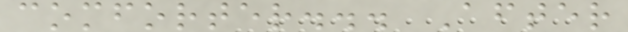comforter... After
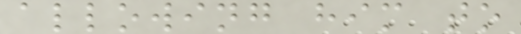allowing him to
